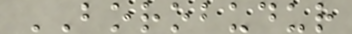BOROBUDUR
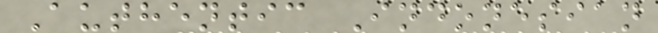Authentic Indonesian
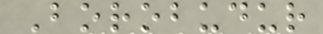Borobudur
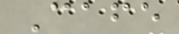Cafe
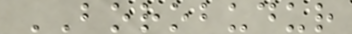BOROBUDUR
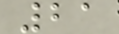21
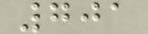701
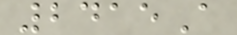2415A
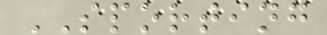SPORTING
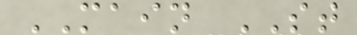MAIN ST
